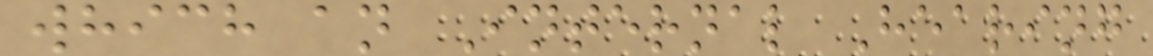which an Internal Hearing
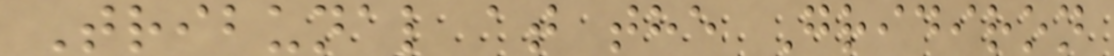Tribunal at the Gridiron
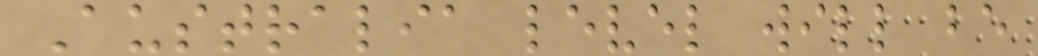Australia level will be
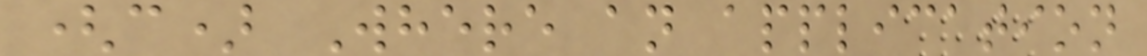(c) Where an application
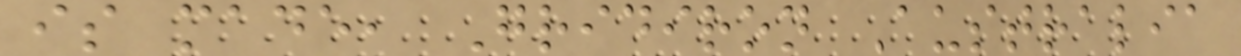is made, Gridiron Australia
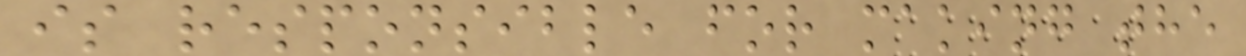is responsible for making the
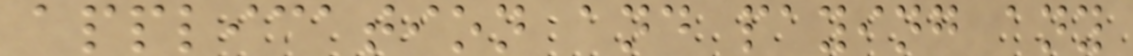application and paying any
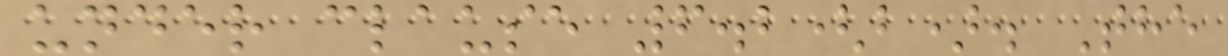under clause 6.2(b). The
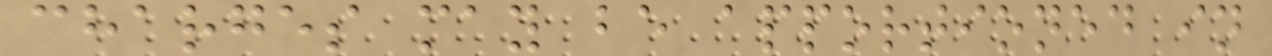charges may be apportioned in
